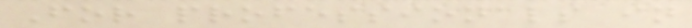For professionals in
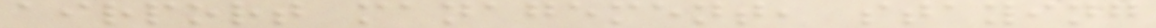airport management, staying
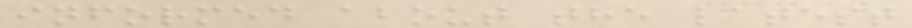informed about the latest
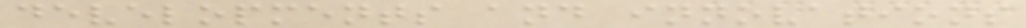developments and innovations
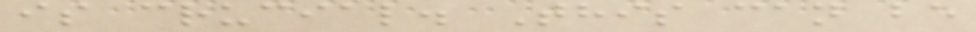is crucial. This can be
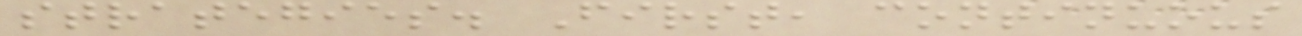strategies. First, continuous
